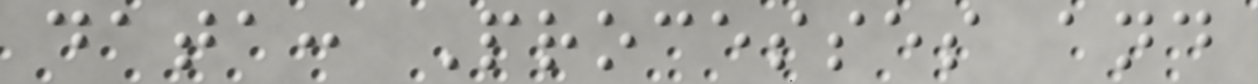data: Processes and
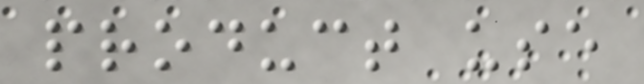product use
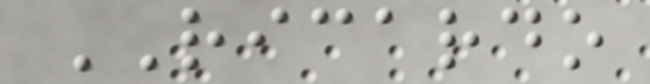RICARDO
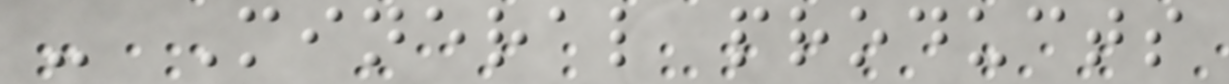- Mineral products
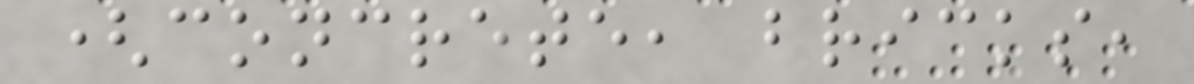(concrete, bricks,
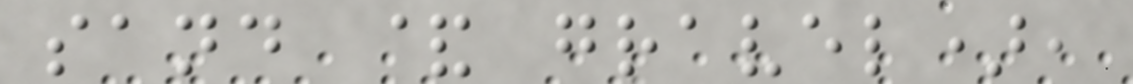sand & gravel),
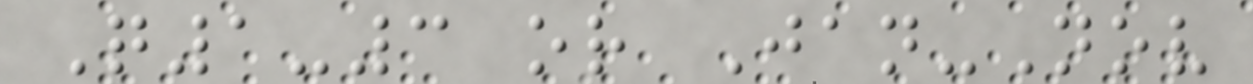Q1-3 or Jan-Nov
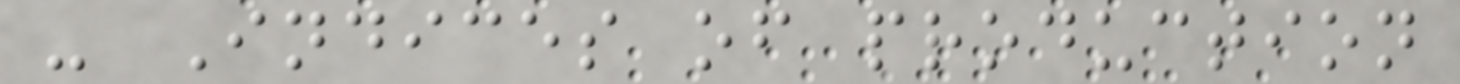- Indices of production
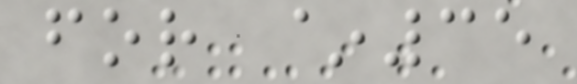for ~35
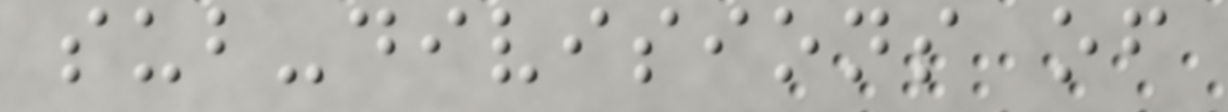sub-divisions of
